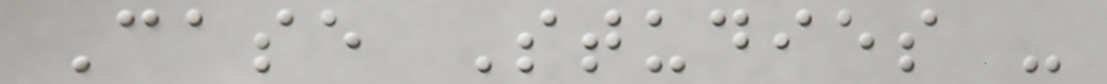Case Studies -
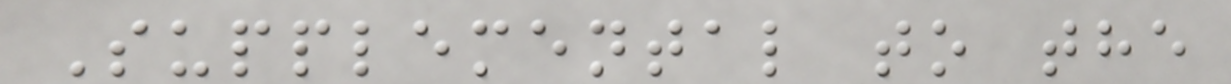Supplemental to the
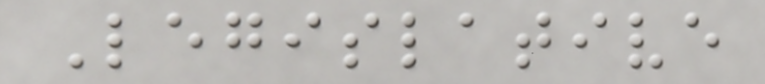Legislative
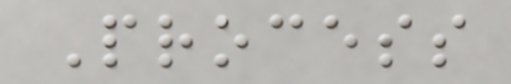Process
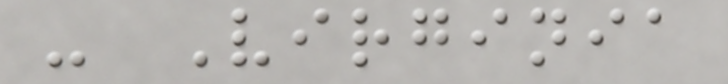- Virginia
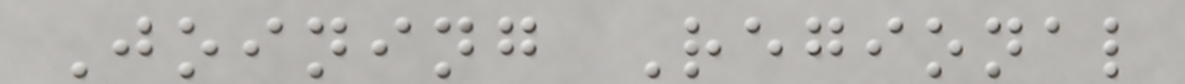Joining Regional
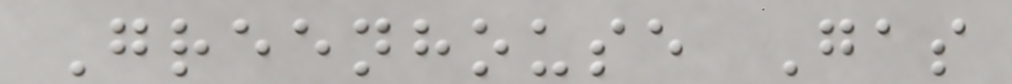Greenhouse Gas
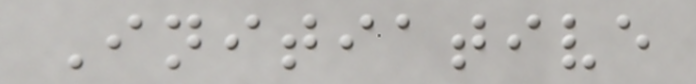Initiative
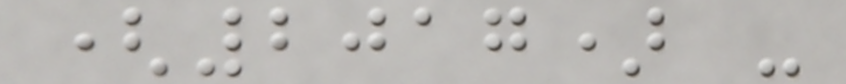(2017) -
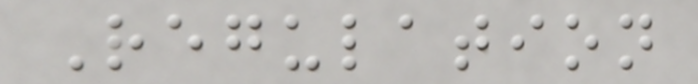Regulation
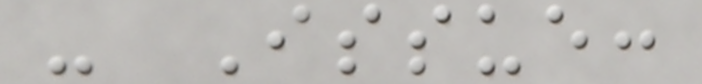- Issue:
